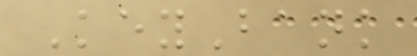KeyBank
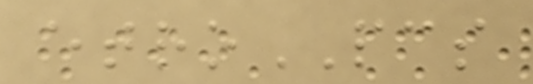etroPCS
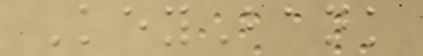KeyBank
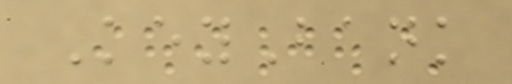KeyBank
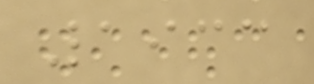1933
